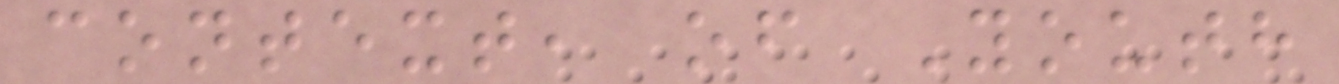context, of Youth
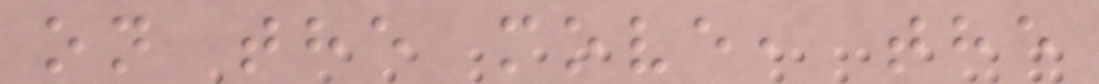on the move, the
